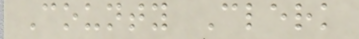County Clerk
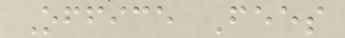Office Fees
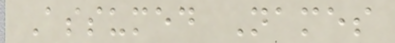Assumed Names
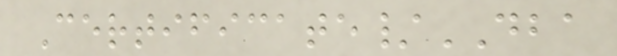Certificate/DBA
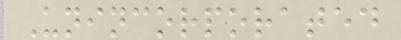Unincorporated
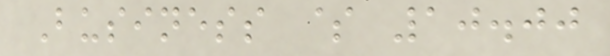Business $ 10.00
